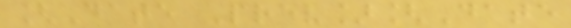[Date Prev][Date
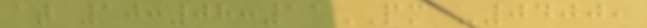at 10:08:11PM -0400,
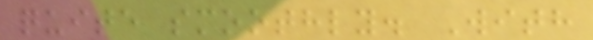quite smoothly. With
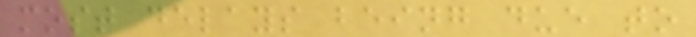most delays being due to
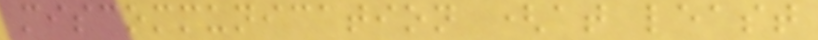miscommunication (at least
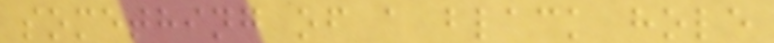something of a black hole
